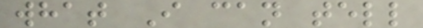what I can tell
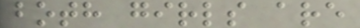both girls are
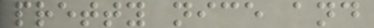pretty nice and
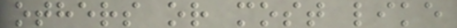others or most like
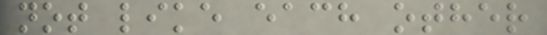not like each other
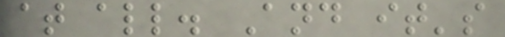at all. And it's
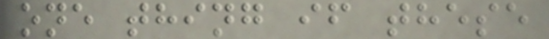one thing if these
